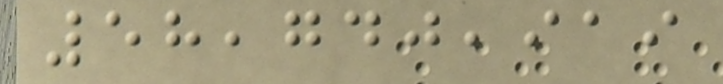58,740,919
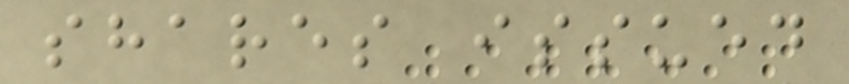shares issued
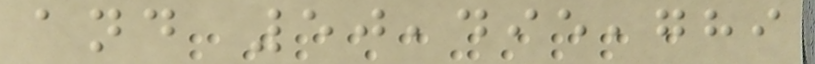and 50,495,789
